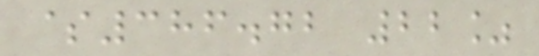$386.72 22%
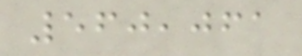560,061
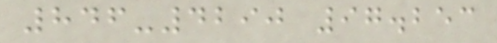846-4290 97.253
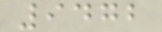9472
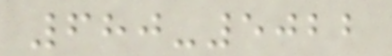680-5022
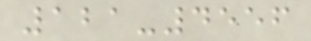121-4556
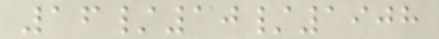16/10/1908
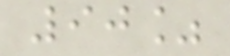90%
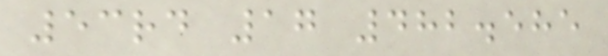53rd 17 482.585
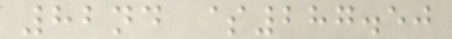82nd $287.50
